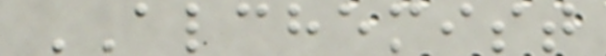ALCHEMIST
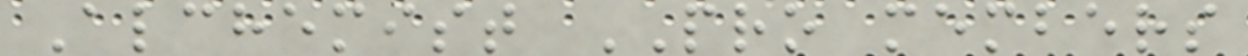Alchemist PRO members
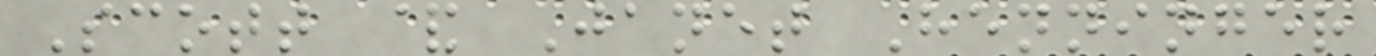Scott & Janet Henninger
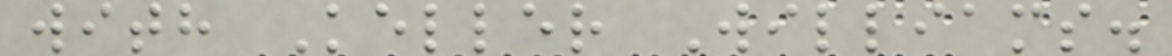with Keller Williams.
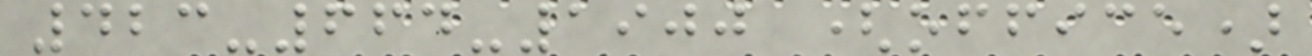423-664-1900 (office)
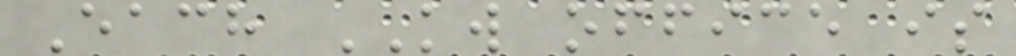Each KW office is
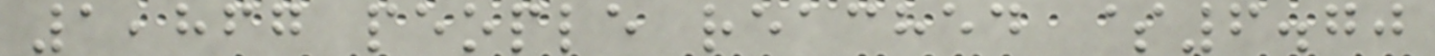1,867 people reached $6.70
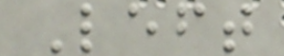Left
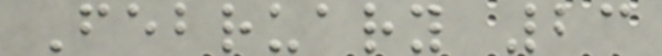February 23
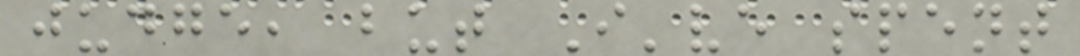judge, but I've spent
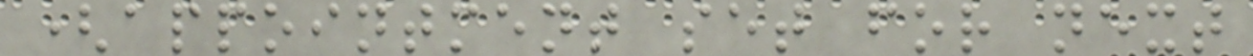(appointment set for next
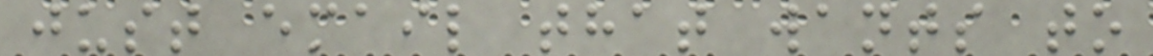just email that wants to
